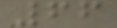66
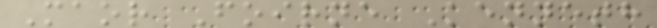Maor Foirne Kenneth
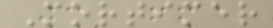Mortimer
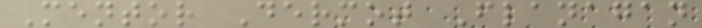Mentor Dermot Flanagan
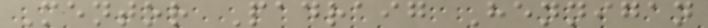Mentor Padraig Hennigan
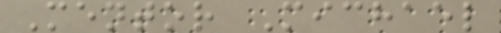Mentor Michael
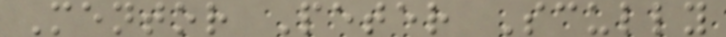Mentor Peter Scully
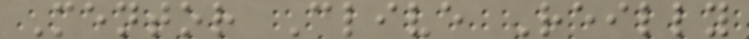Mentor Clive Reilly
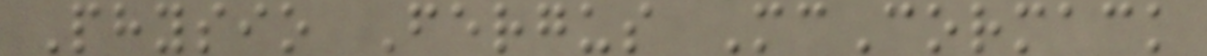Physio Fergus McCormack
